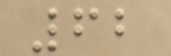62
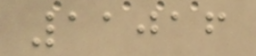11016
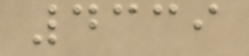4339
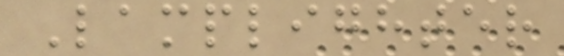Lamplighter
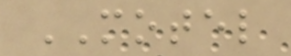MOTEL
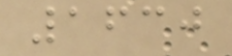1630
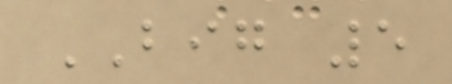BIG 5
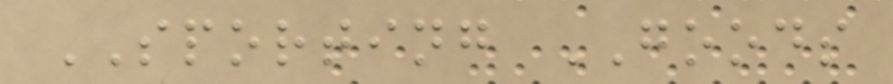SPORTING GOODS
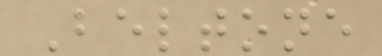Beltone
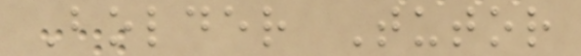Bolder Tutor
